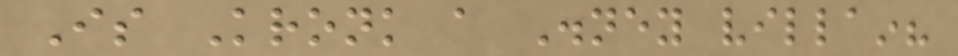Is Kronk a Disney villain?
